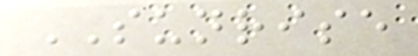SUNRISE
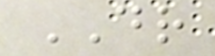DR
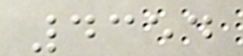4354
